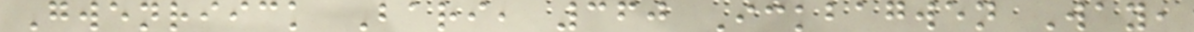Gwenriick Bari, 360 Ickbagwen Way,
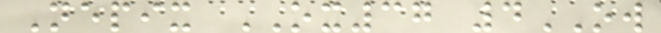Nepix OX37 4OW
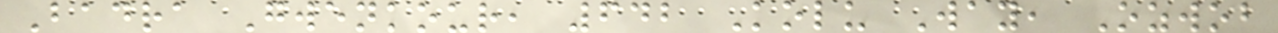Badra Gwenkour, 642 Kolu Way, Ozwob
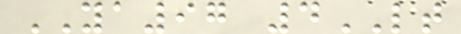YA97 4LT
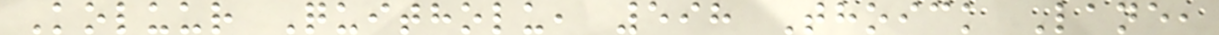Koluur Quitholu, 598 Thoick Lane,
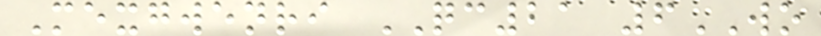Mexgwenri QC21 6WO
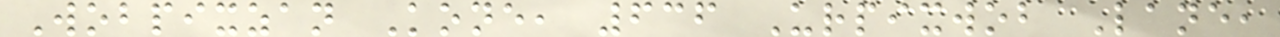Wobpixzan Kone, 636 Urpixwob Lane,
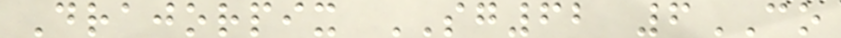Drajorpix SG62 6CO
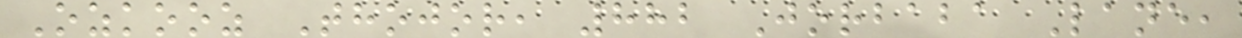Ozkooz Thojor, 882 Jorbaba Lane,
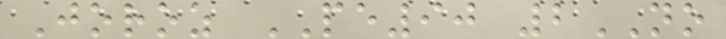Joroz PE90 2NO
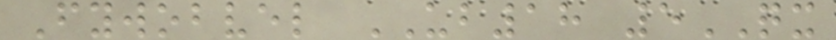Fywobvel UB18 5QX
